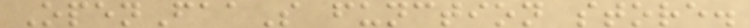OpenFaaS function store.
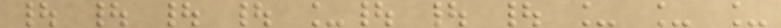| | | | _| | | _ _ _
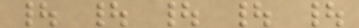| | | | |
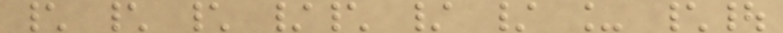\ \ \ /\ / / _ \|
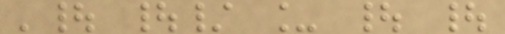'| |/ _ | |
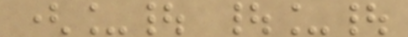(_| |_|
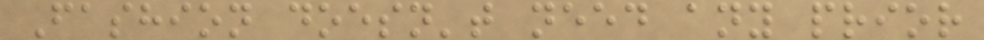Fashion doesn't need any prior
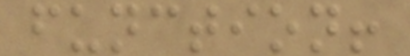function!
